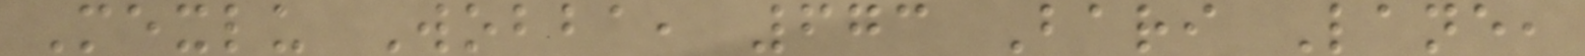Mexlu Wobba, 673 Bari Lane,
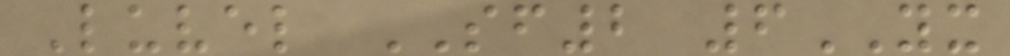Luvel SF2 6YX
